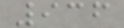936
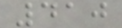410
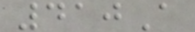410A
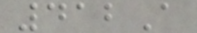412A
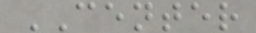CENTER
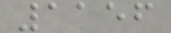1156
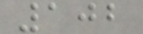102
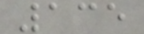135
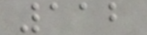112
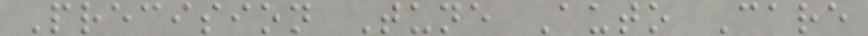Precision Tune Auto Care
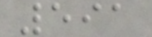591
